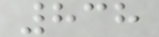838
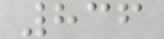836
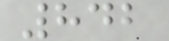842
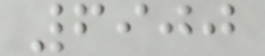6900
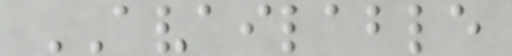AVAILABLE
